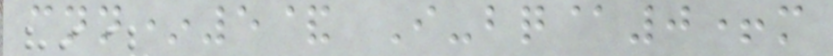cnn*5& I-bq@0+m
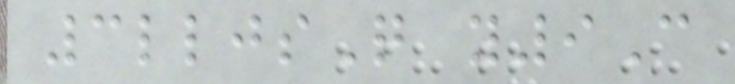3lljsQ y9C
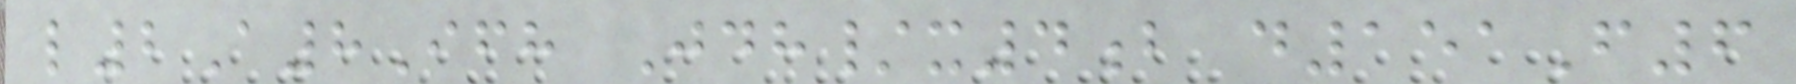l2A8Ifh Jdh/x4b d151F6
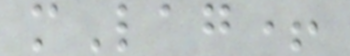mLag+
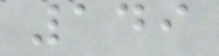149
